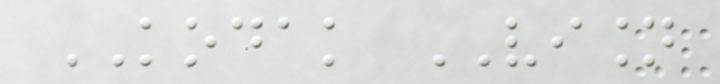KODAK VISION
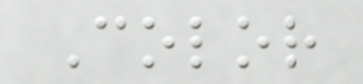Color
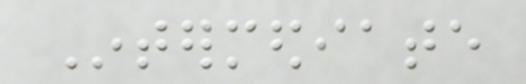Intermediate
